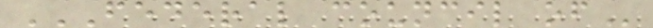FEDERAL COUNCIL OF
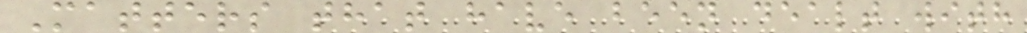Matters that have been dealt with
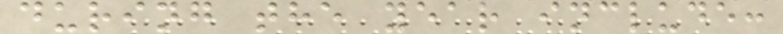during the year include:
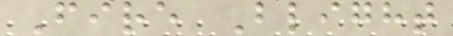Fire Blight
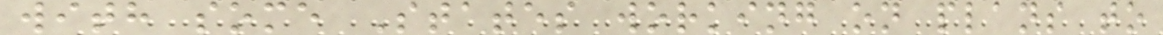with some States working on plans to
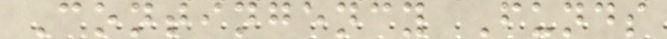Contingency Funds
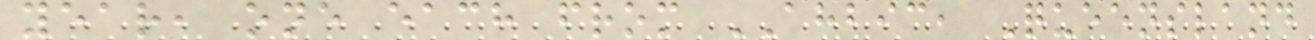year, one each from AHBIC, Queensland
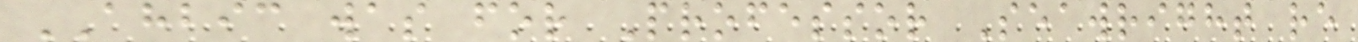AHBIC was for Professor Seawright re
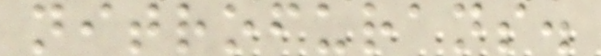nitrofurans.
